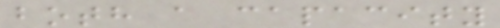both a capacity
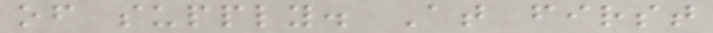of supply. At first
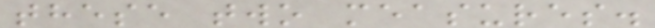these two measures.
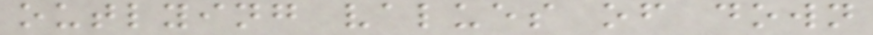outlying values of down
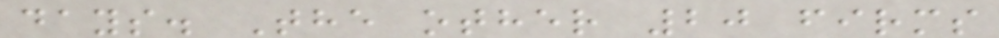days. The other 20 firms
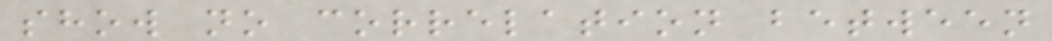show no correlation between
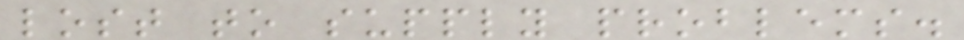lost to supply problems.
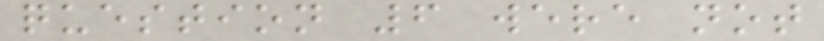question 6 were not
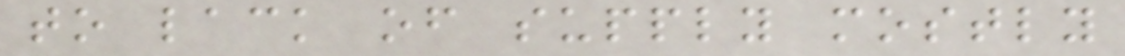to lack of supply mostly
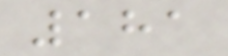181
